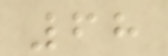68
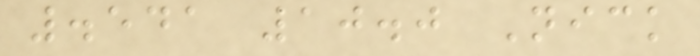.541 10.0 Nick
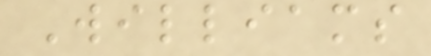Williams
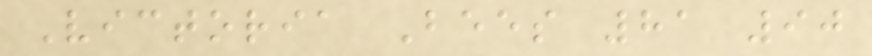Victoria Bees 81 90
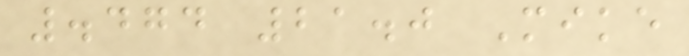.474 21.0 Mike
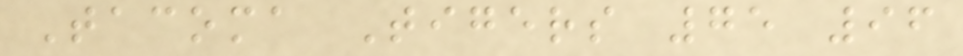Tacoma Tigers 75 96
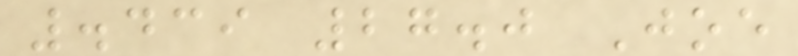.439 27.0 Joe
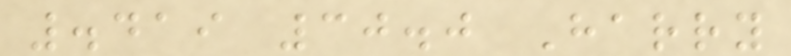.419 30.0 Harry
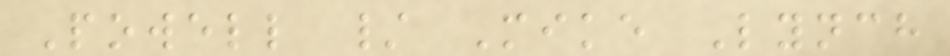Powell / Mike Lynch
